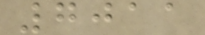7011
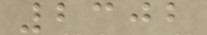2302
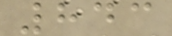843
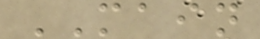MAIN
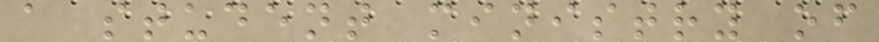a student ministry of
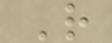R
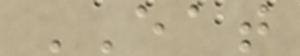EAT
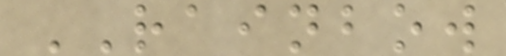RAINBOW
